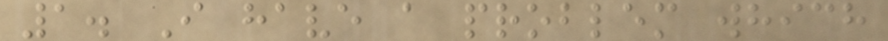1. I have a problem which
